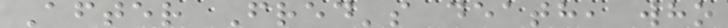After Fred's death, who
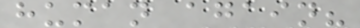human again?
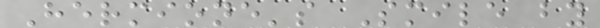Hermione's Smile by
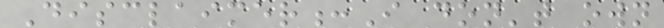Disclaimer:I don't own
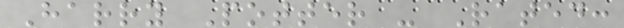Harry Potter - Rated:
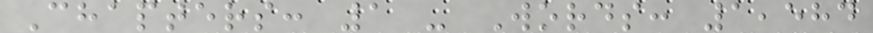Chapters: 1 - Words: 1,584
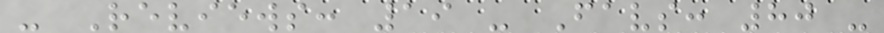- Reviews: 19 - Favs: 80 -
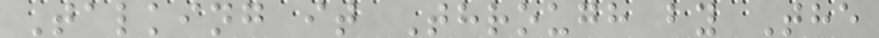Talking it Through by The
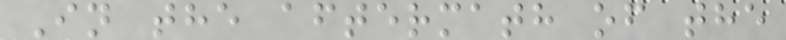In the aftermath of the
